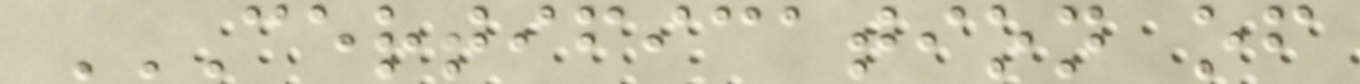CERTIFICATION OF
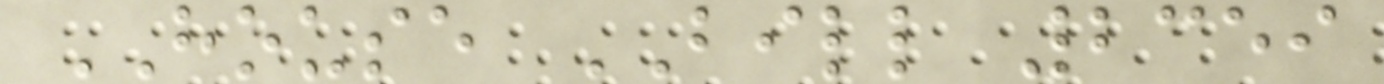HOUSE BILL 2359
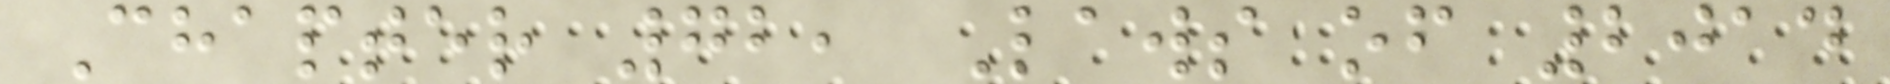Chapter 72, Laws of 2014
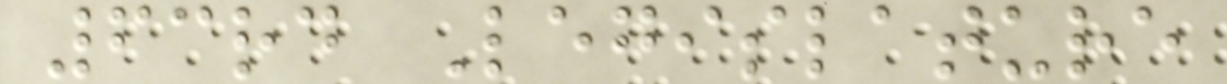63rd Legislature
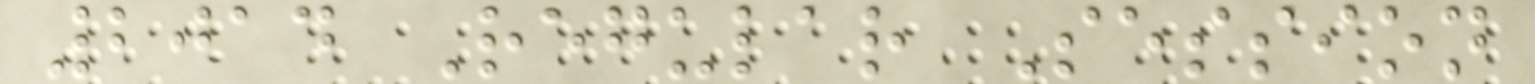2014 Regular Session
